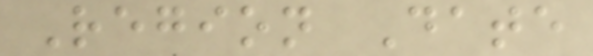Region Date
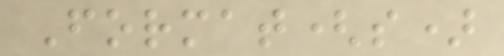Format(s)
